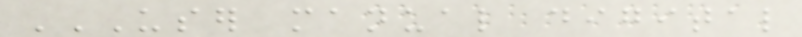USER MANUAL DIGITAL
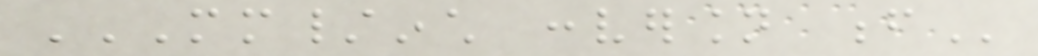MM/INCH CONVERSION F
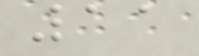11
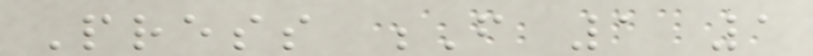Press F 1 1
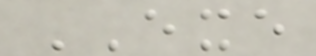EXE
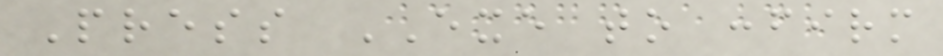Press EXE to confirm
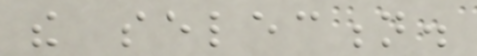the selection.
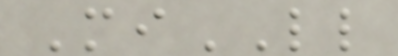MiLL
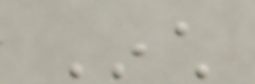Inch
